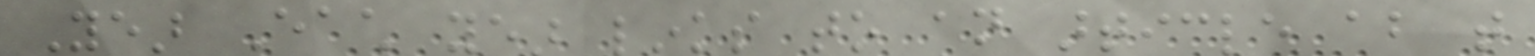Year Each year links to an article about that
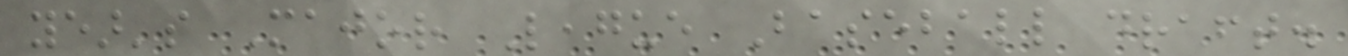year's Major League Baseball draft.
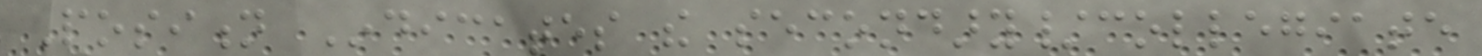Position Indicates the secondary/collegiate
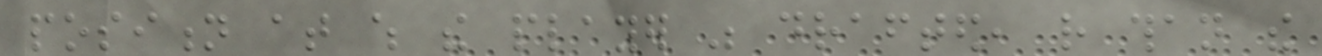position at which the player was drafted, rather than the
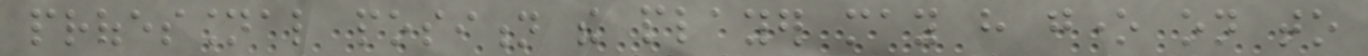professional position the player may have gone on to
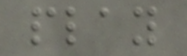play
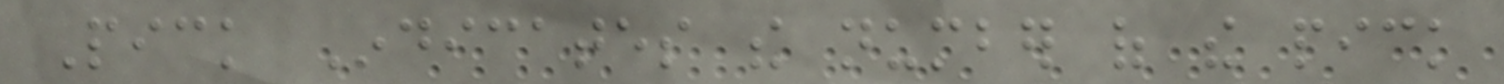Pick Indicates the number of the pick
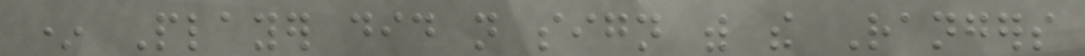* Player did not sign with the Rangers
